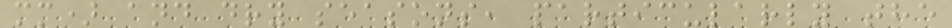mm) and dry seasons, particularly the
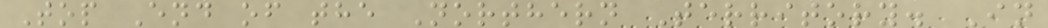Top End of the Northern Territory. In
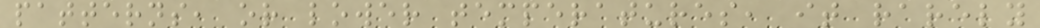patterns, or lower temperatures, it rarely
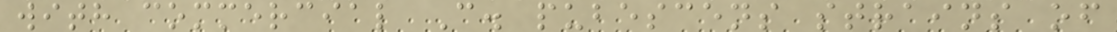with commercial C. pubescens strains of
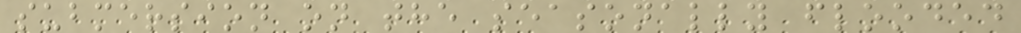submersion on the seasonally flooded
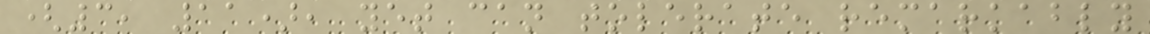(3, 11), yet can tolerate remarkably
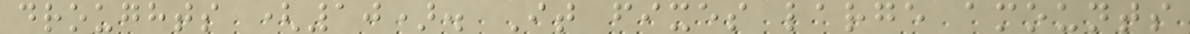droughts (10). It fixes large amounts
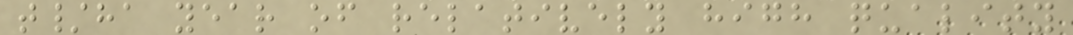t/ha year of relatively high quality
